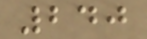240
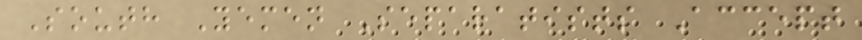South Yemen Separatists Accept
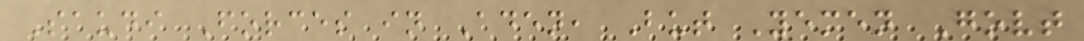Saudi Forces in Aden, But Yemen Govt
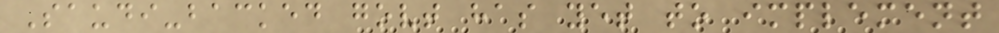Saudi-backed govt has yet to implement
